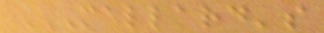MALLARD'S
